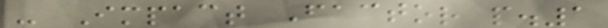- Impact Factor p.1
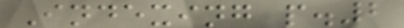Indexing p.2
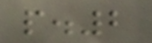p.2
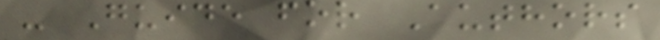- Guide for Authors
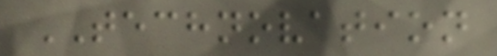TECHNOVATION
